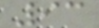93
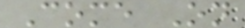Come On
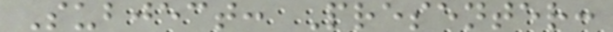Subject: Presenter:
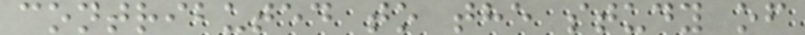contributed to the study of
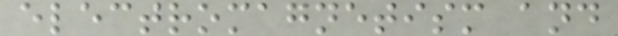electromagnetism and
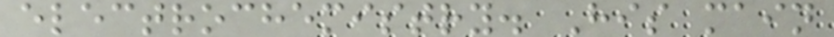electrochemistry. His main
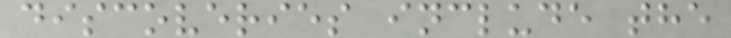discoveries include the
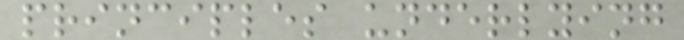principles underlying
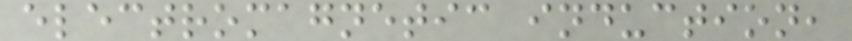electromagnetic induction,
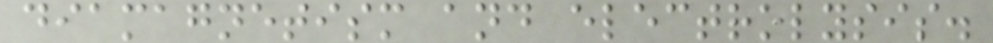diamagnetism and electrolysis.
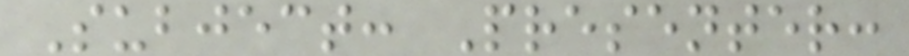Subject: Presenter:
